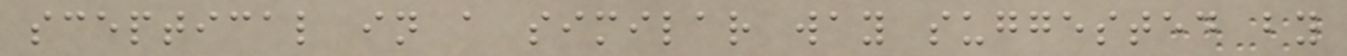sceptical in a similar way suggested by
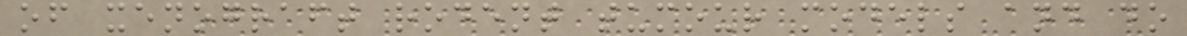of xenograft rodent tumour models and do
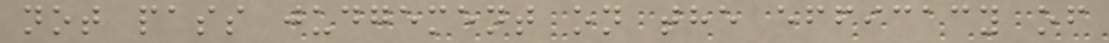not pass judgement on the efficacy of
